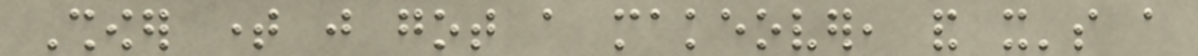Shower time just got a makeover, and it's a
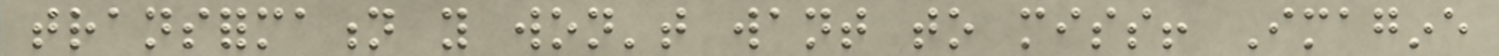transformation you won't want to miss! Imagine
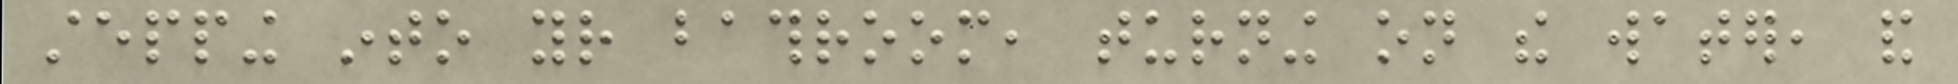stepping into your bathroom, turning on the water, and
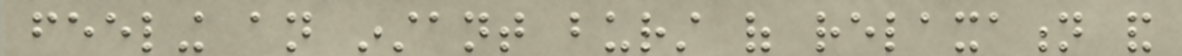feeling an instant burst of relaxation and
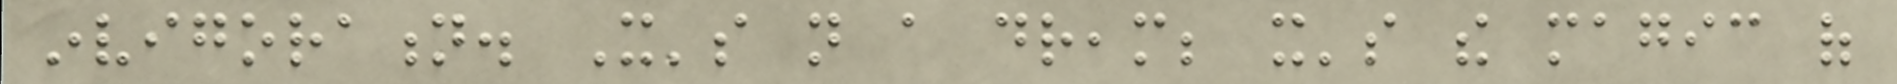invigoration. It's not a dream; it's the magic of
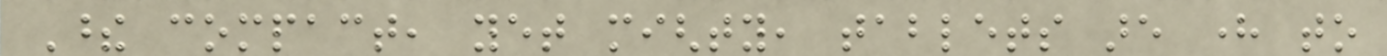These compact, yet mighty, tablets are here to
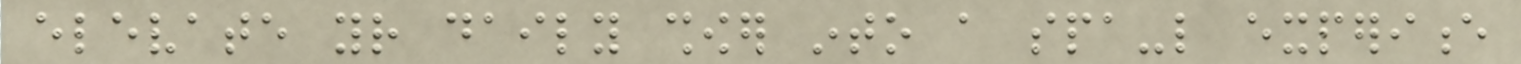elevate your daily shower into a spa-like experience
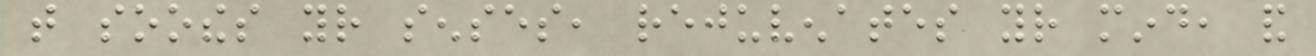that soothes your senses, rejuvenates your mind, and
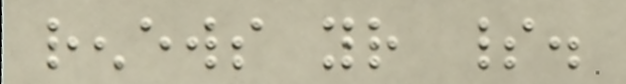renews your spirit.
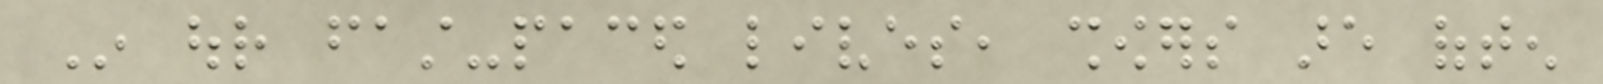In our fast-paced lives, showers are often
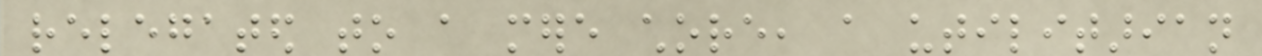relegated to a mere chore, a utilitarian
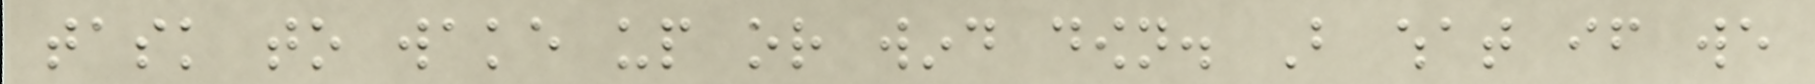task to wake up or wind down. But what if we
